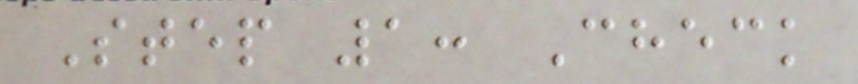Step 1: Check
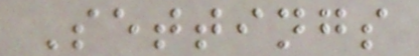Settings
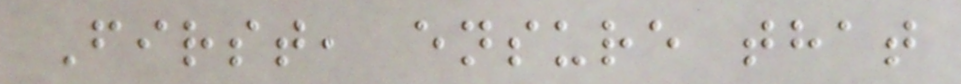First, ensure that
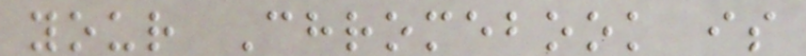your Chromebook is
